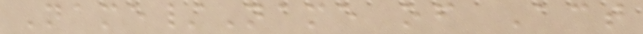Name/Name of Act
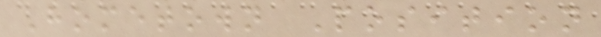Hometown Position
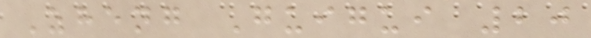Zheng Guigui 20
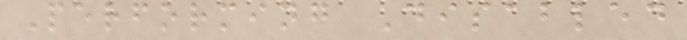Performing Disabled
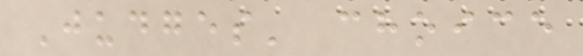Judges' choice
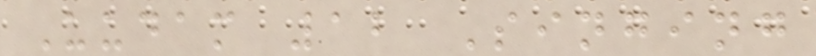Uudam 12 Singing
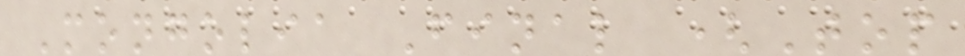Mongolia Final (Top
